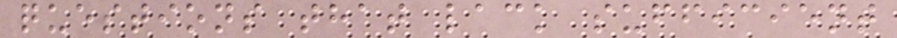questions that lack sufficient
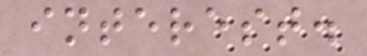interest.
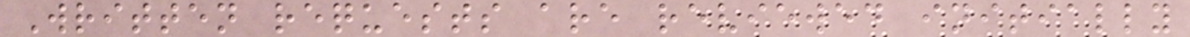Written requests are reviewed initially
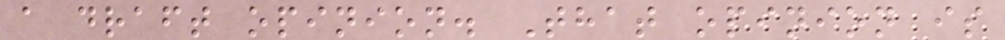a draft opinion. That opinion is
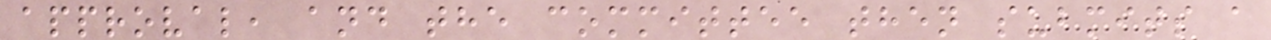approval, and the committee then submits a
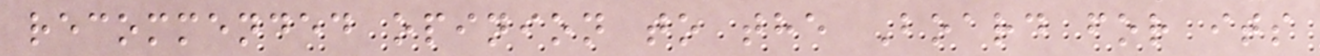recommended opinion to the Board for its
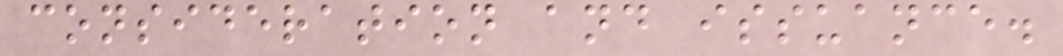consideration and issuance.
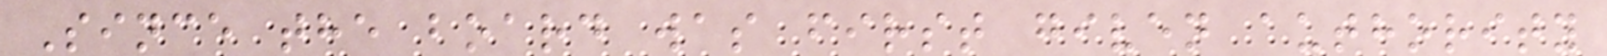Since the board was first given authority
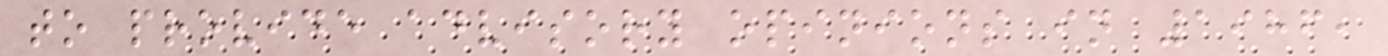to provide advisory opinions in 1986,
